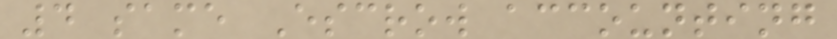4 same Escrow accounting
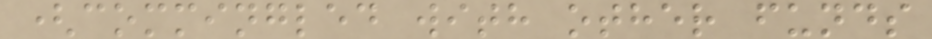(commingled with other funds
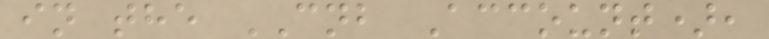in the CNB Account),
